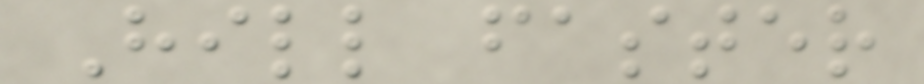Hill faster
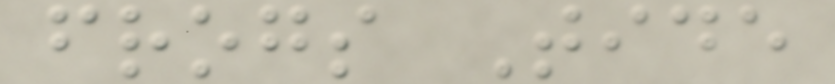frogs Tide
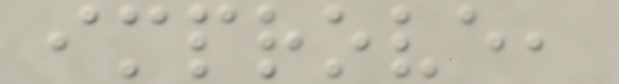improve,
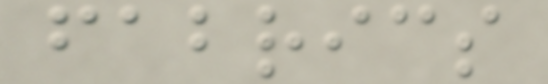fabrics
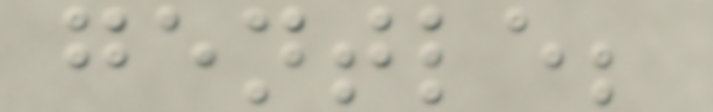gentle;
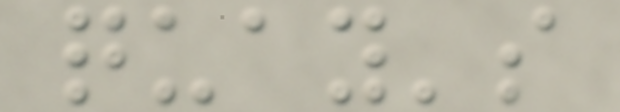quay's
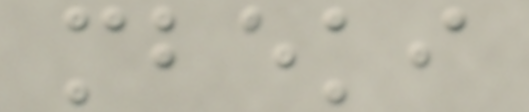mbeki
